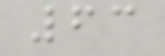63
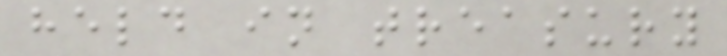held in treasury
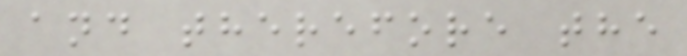and therefore the
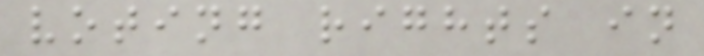voting rights in
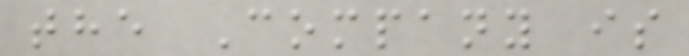the Company is
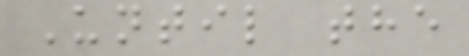Until the
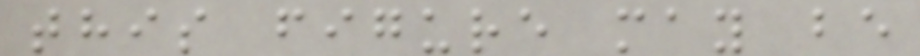this figure may be
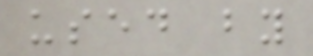used by
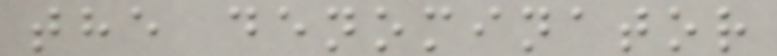the denominator
